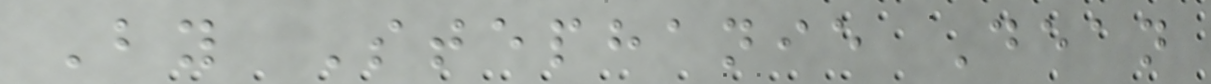By Stephanie Dean
